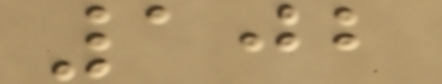102
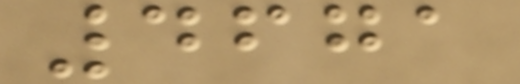4671
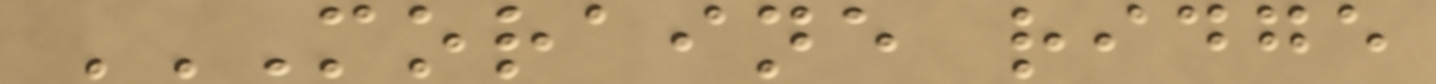MORAINE RIDGE
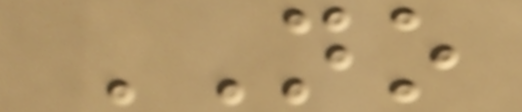NO
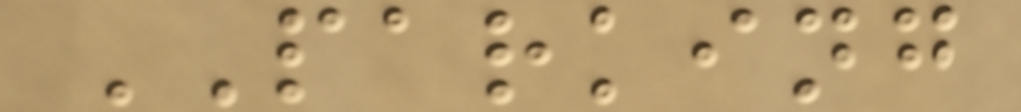PARKING
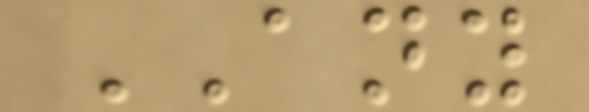ANY
